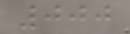000
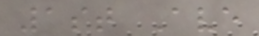1st Ave
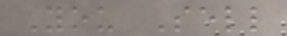You Sell
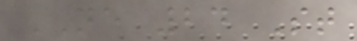NE 24 St
